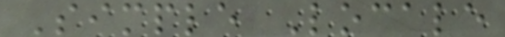Simple Locale
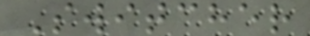Switcher
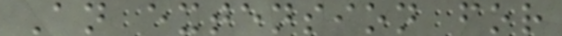An extension for
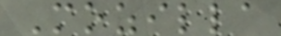Mozilla
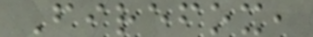Firefox,
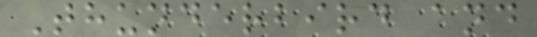Thunderbird and
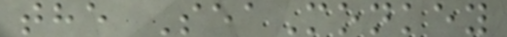the SeaMonkey
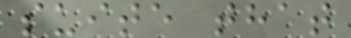suite that
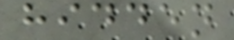hidden
